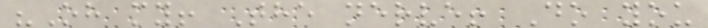"Oh my! The nerve! Do you
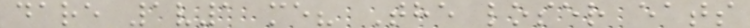dare 1v1 me? The loser eats
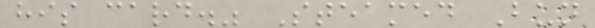his card." Steamed Bun
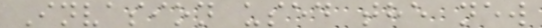Invasion used the new
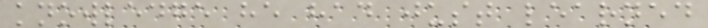knowledge he had just learned
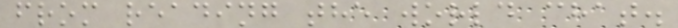from reading the world chat.
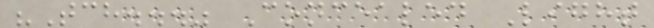"Tch..." Concealed Light
